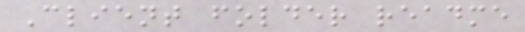Client folder readme
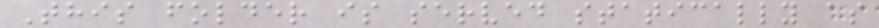This folder is served statically as
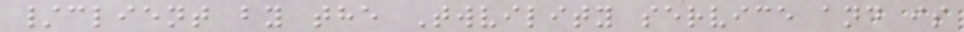/client by the Twvility service and is
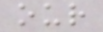our
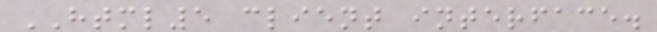HTML5 client interface.
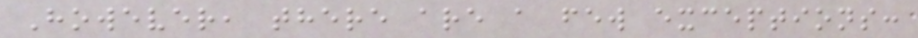However, there are a few exceptions:
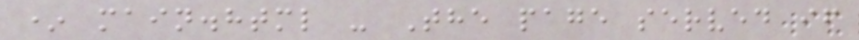* main.html - The page served if
